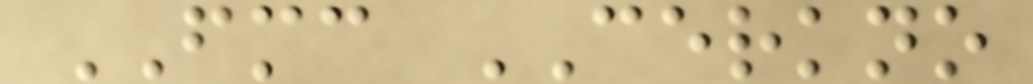FMC CERKNO
